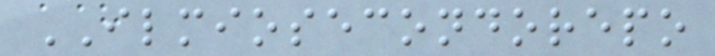ILMIOSECONDOREPO
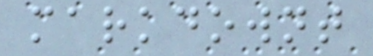markdownt
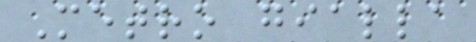Metro gialla
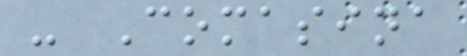- Comasina
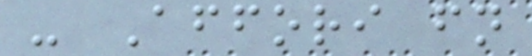- Affori fn
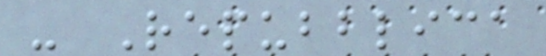- Repubblica
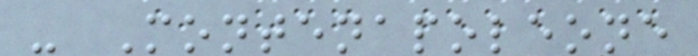- Montenapoleone
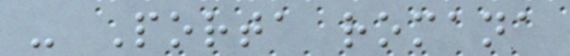- Porta romana
